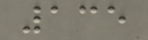135
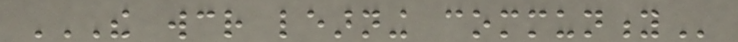THE WCR LEARNING COMMUNITY
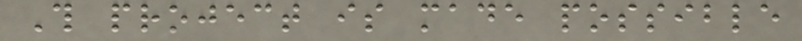This project is made possible
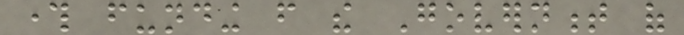through funding from the Government of
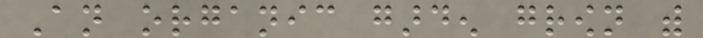An organic garden grown with
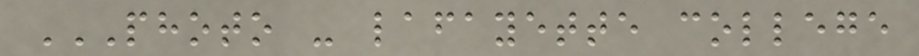PHOTO - LAFAYETTE COLLEGE
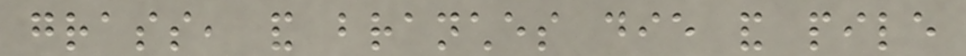grass, and branches die and pile
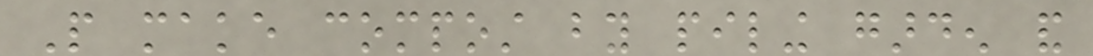People make compost by piling garden and
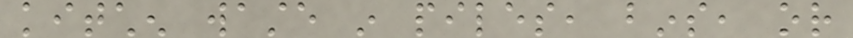kitchen waste in piles, bins, or
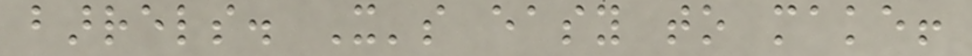barrels. It's easy to make!
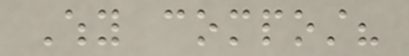Why compost?
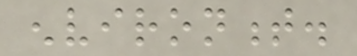environment.
